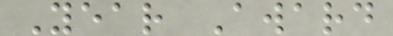Year Award
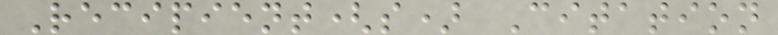Recipient(s) Citation
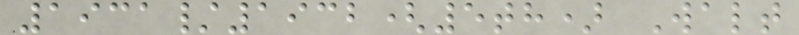1931/1932(5th) Walt
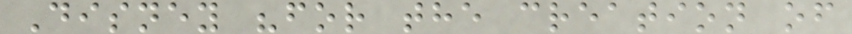Disney "for the creation of
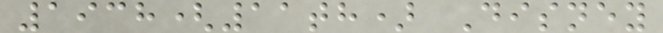1938(11th) Disney
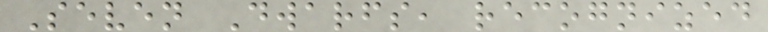Seven Dwarfs, recognized
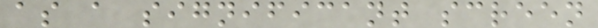as a significant screen
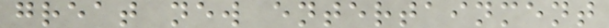great new entertainment
